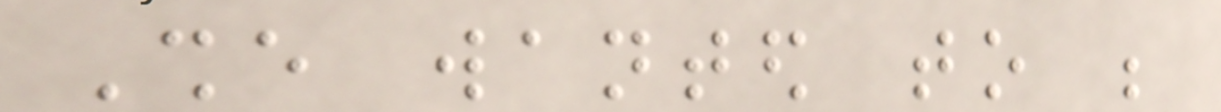She wanted to be
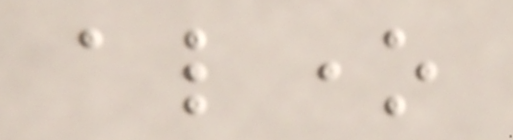alone
